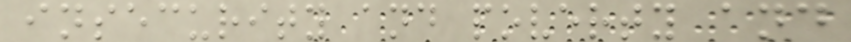insecurity and poverty and
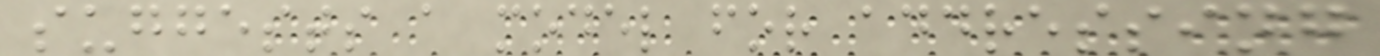suggests a model for addressing
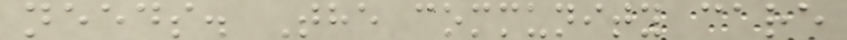needs. The community care
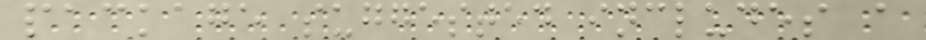package suggested includes a
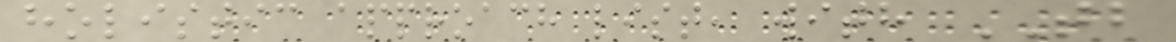holistic approach list, with TB
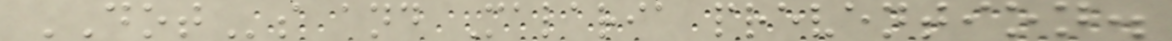DOTs and Malaria prevention.
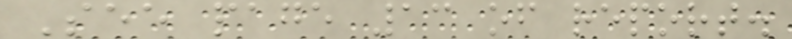See page 13 of report.
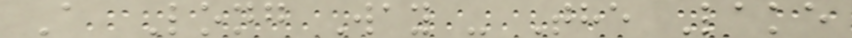A Long Way - The Lake
